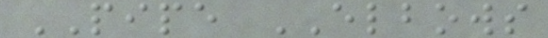PIPE ELBOWS
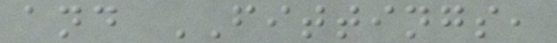and FITTINGS,
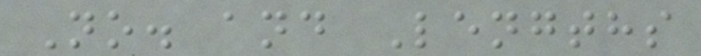No. and Lengths
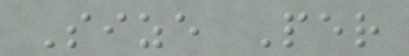Size Per
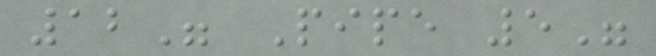12" Pipe 5"
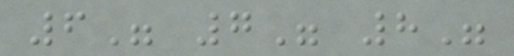6" 7" 8"
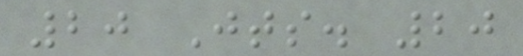20 Jts. 20
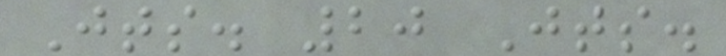Jts. 20 Jts.
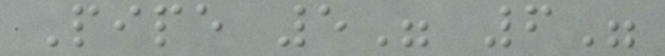Pipe 5" 6"
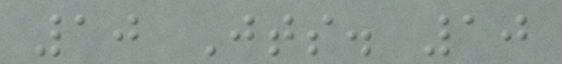10 Jts. 10
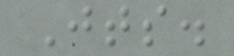Jts.
